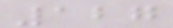127
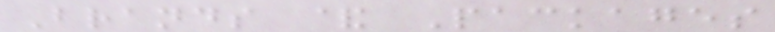Brands & Packages
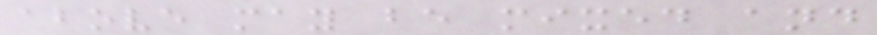above may be mixed and
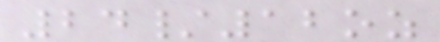24/12oz
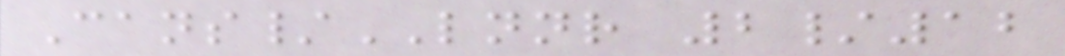Cans/LNNR 2/12
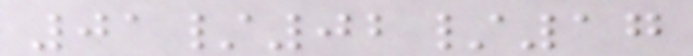01/02/17
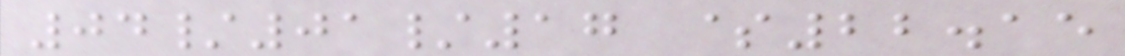04/01/17 $22.15
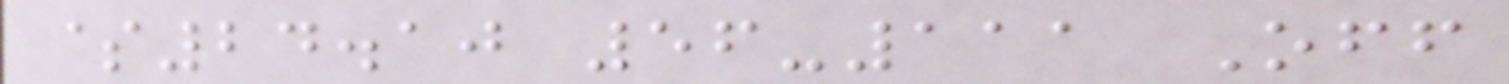$24.10 56-111 Off
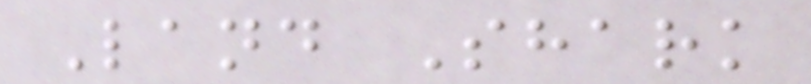Land Shark
